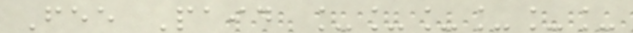Fee Paid ______
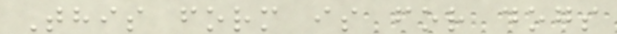This form is for dogs
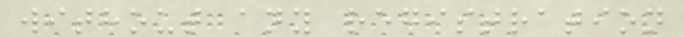without any registration
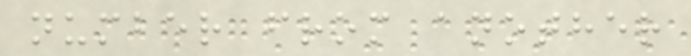number from another
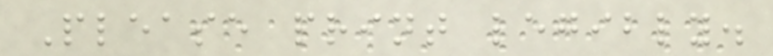Please print legibly.
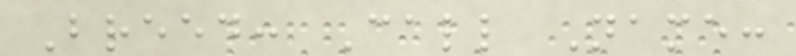Breed: Call Name:
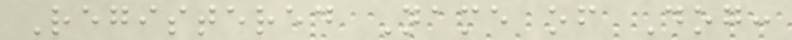Registered Name of Dog:
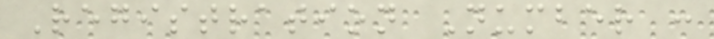Registration Number :
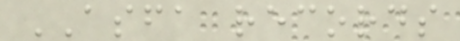ASFA records
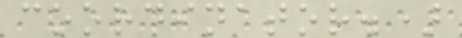coordinator.)
